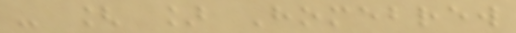- [ ] Homebrew
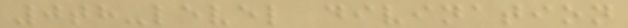0th-level divination
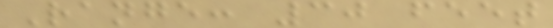Range: 30 feet
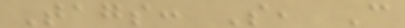Tags: S, C
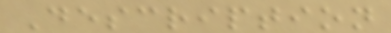Description
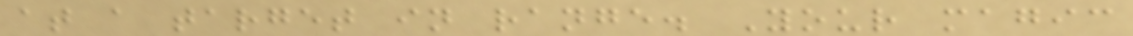at a target in range. Your magic
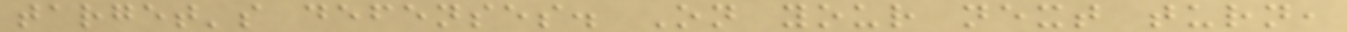target's defenses. On your next turn,
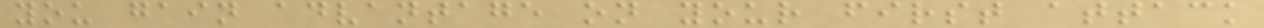you gain advantage on your first attack
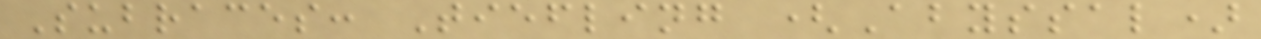Subraces: Tiefling (Abyssal)
